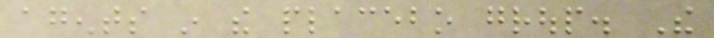agents in the placebo group. The
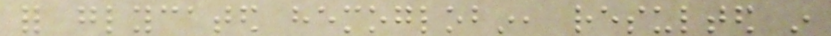for glycated hemoglobin, resulted in
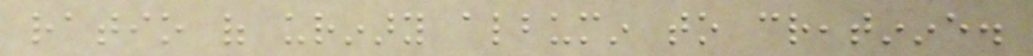ratio of urinary albumin to creatinine.
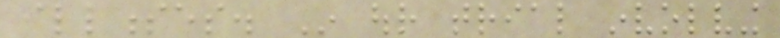illnesses. In our trial involving
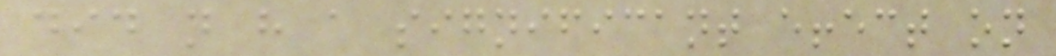did not have a significant effect on
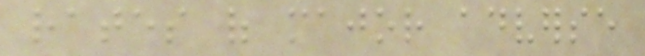rates of major adverse
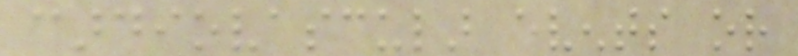cardiovascular events or
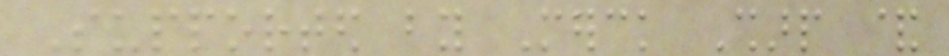Supported by Merck Sharp &
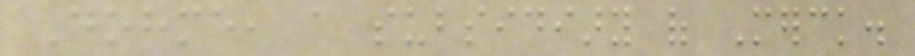Dohme, a subsidiary of Merck.
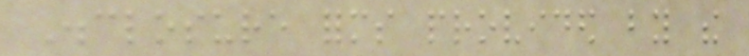Disclosure forms provided by the
